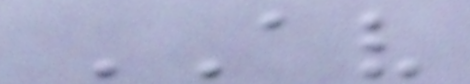AV
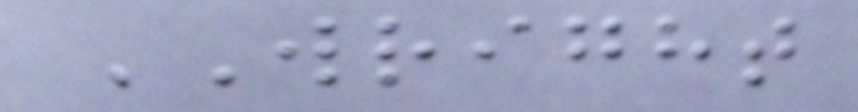WRIGHT
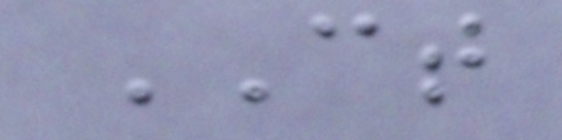CT
